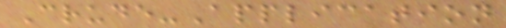Crude-Application
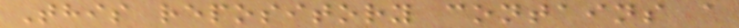This repository contains a
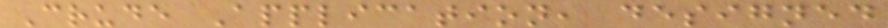Crude Application, designed
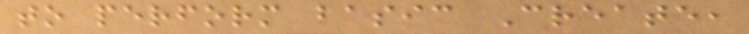to perform basic Create,
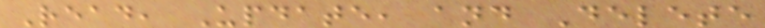Read, Update, and Delete
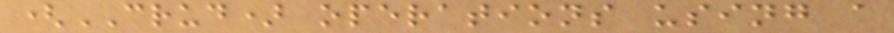(CRUD) operations using a
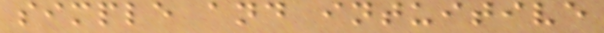simple and intuitive
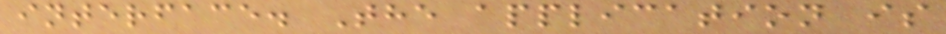interface. The application is
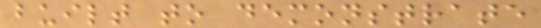built to demonstrate
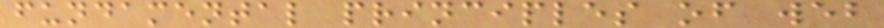fundamental principles of web
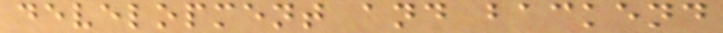development and backend
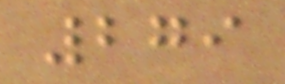279
